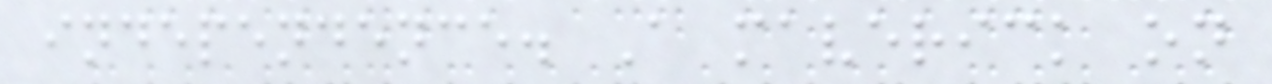independence. A maverick on
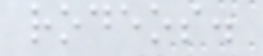rodeos.
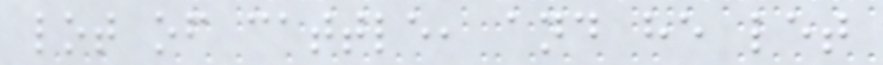lot of cattle, and he let
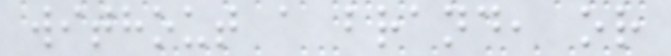without a brand, or
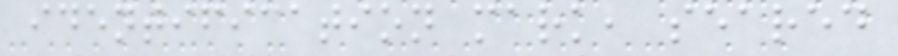identification mark, seared
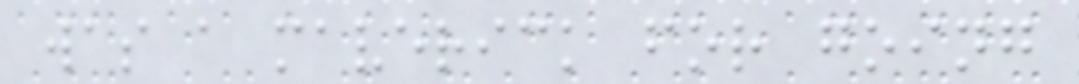was a maverick for going
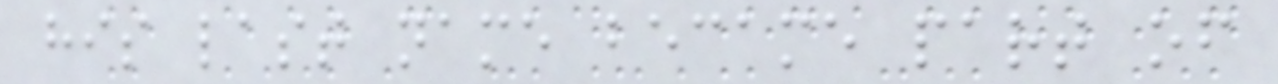his last name became part of
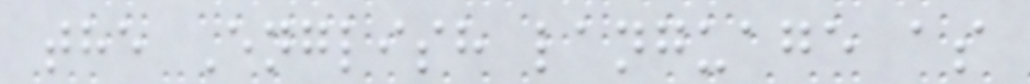the English language as
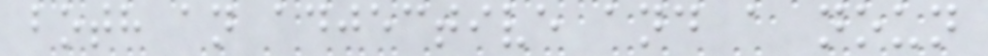both an adjective and a noun
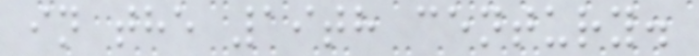in the 19th century.
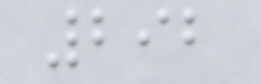292
